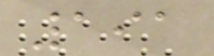191
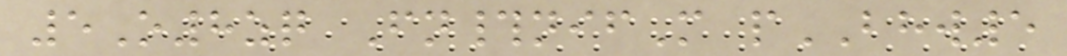5O8zq Fn#nifM pBHW5
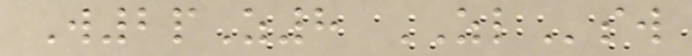W2pZ8 ZLsw
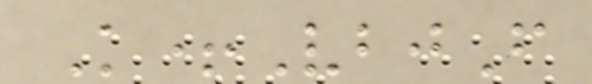K+VbjF
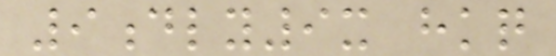9dly9x hkq
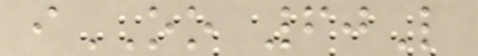iOO 60L
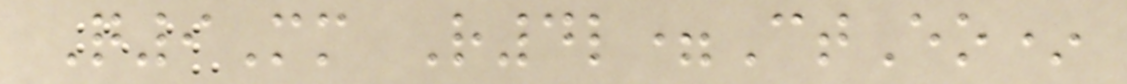Q9Mm R4l=CtEo*
